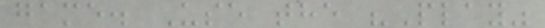game. Use the "Play"
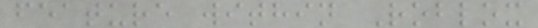feature within Roblox
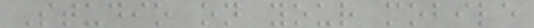Studio on your mobile
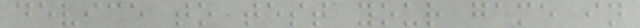device to test your game in
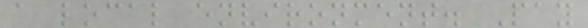a local environment. Pay
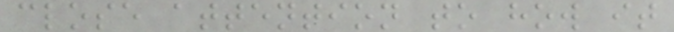close attention to how it
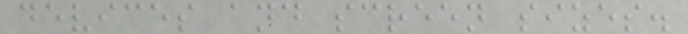devices and screen sizes.
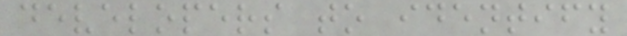developers to identify
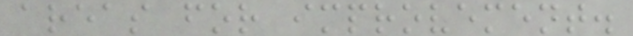areas for improvement.
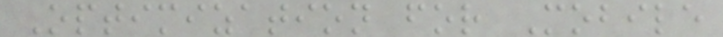Optimization for Mobile
